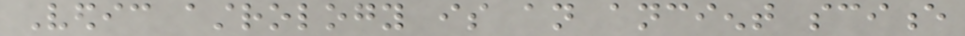Vedic astrology is an ancient science
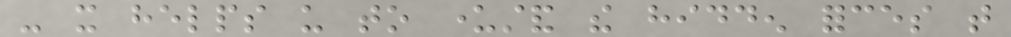- it helps us to understand the hidden forces that
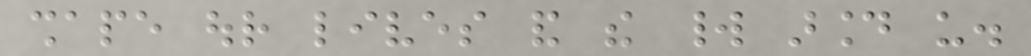shape our lives and the world around us.
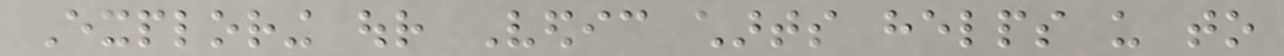Exploring our Vedic charts helps us to
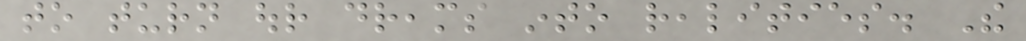to turn our dreams into realities. The
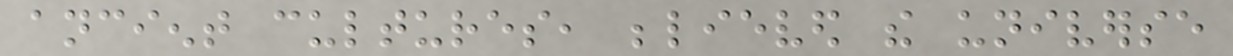ancient cultures, believed the universe
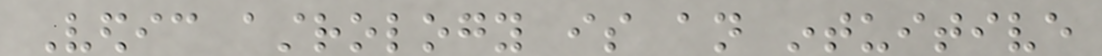Vedic astrology is an intuitive
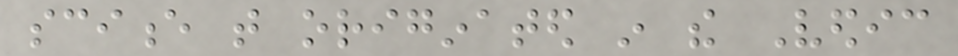science that originated in the Vedic
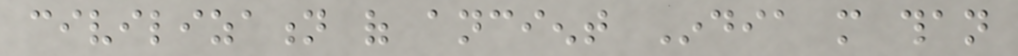civilization of ancient India more than
